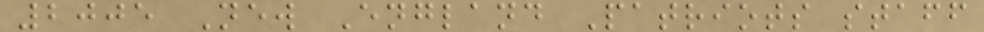2005 New England Patriots staff
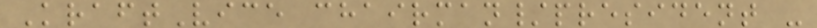KraftVice chairman/president -
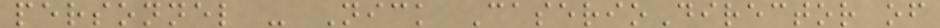personnel - Nick CaserioDirector of
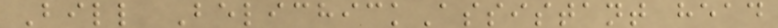Bill BelichickAssistant head
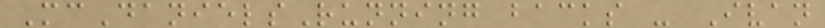McDanielsRunning backs - Ivan
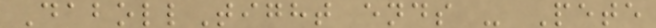DabollTight ends - Pete
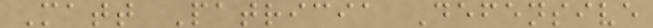Matt Patricia Defensive
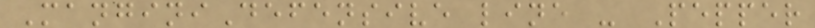ManginiDefensive line - Pepper
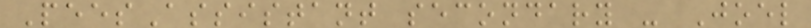PeesAssistant secondary - Joel
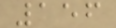156
